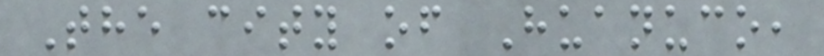The city of Huanuco,
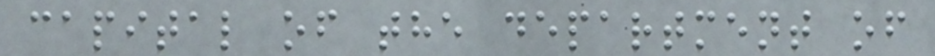capital of the department of
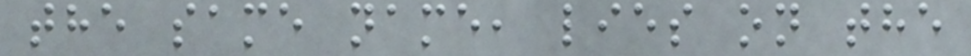the same name, lies on the
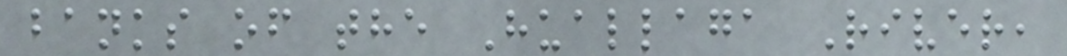banks of the Huallaga River,
